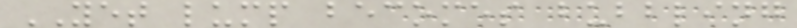YET lump becomes bubbling
